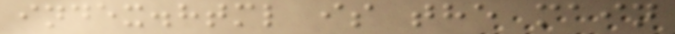index.html is the main
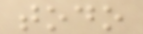todo
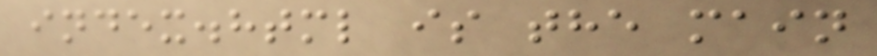index.html is the main
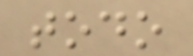todo
